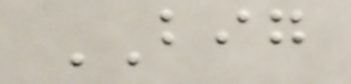BIG
